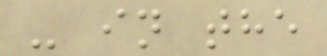- in the
